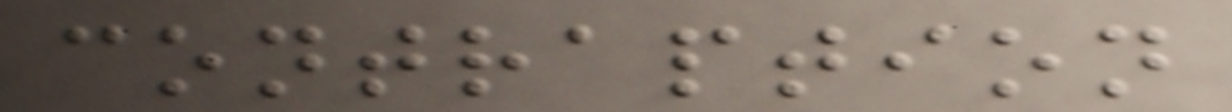contraption
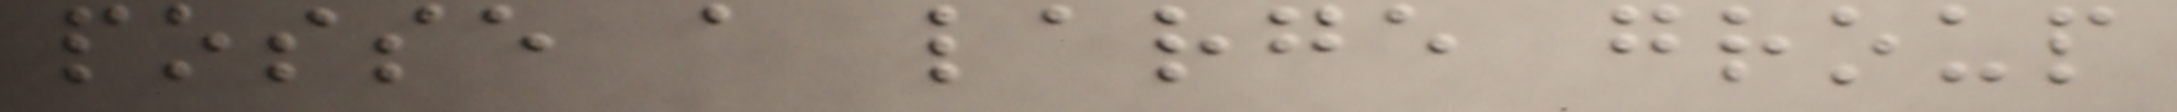posse a large group
